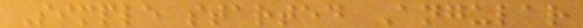Simple started Angular
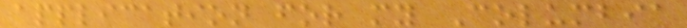application for my Columbia
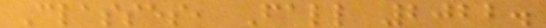Classes, Fall 2022.
